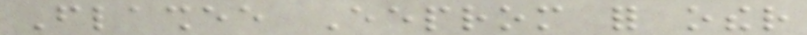Flashee Eeprom for other
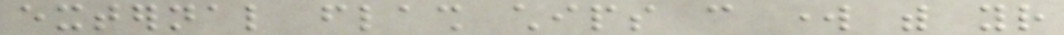external flash chips can work with your
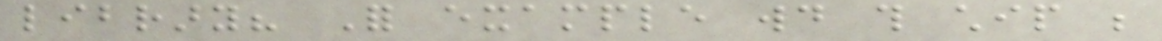library? For example would this chip be
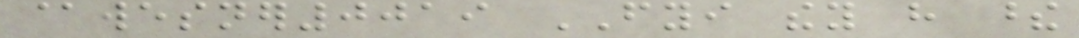@wesner0019 FYI they have these
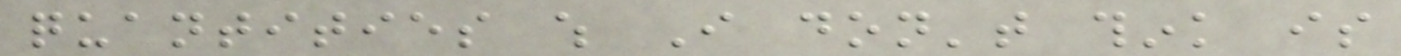quantities which I don't think is
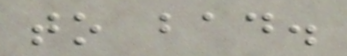to bad.
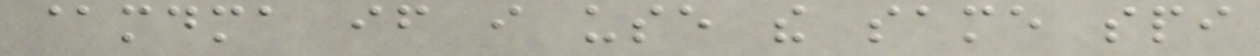@mdma if i use the same spi
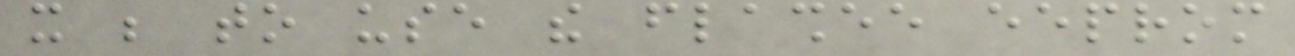it be to use the flashee eeprom
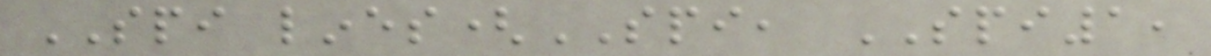SPI lines(SPI, SPI1,
